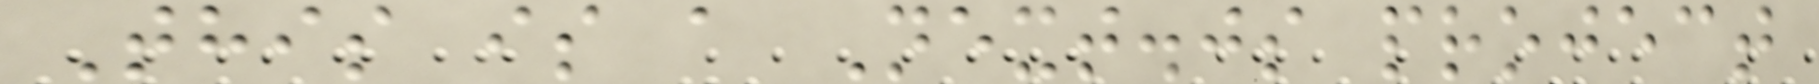This is a Next.js project
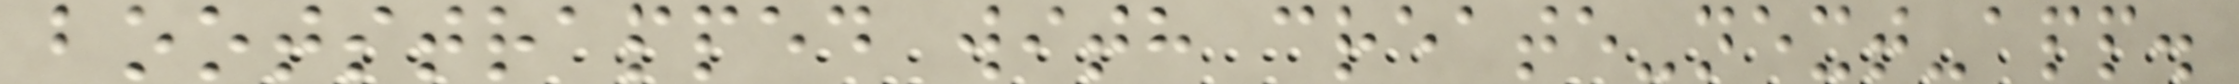bootstrapped with create-next-app.
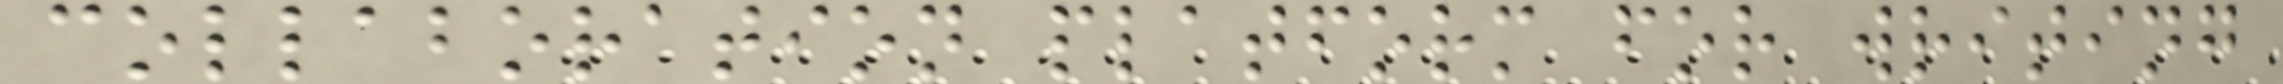collaboration platform for writing
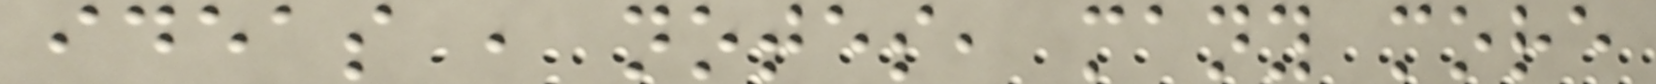ideas , notes, many more
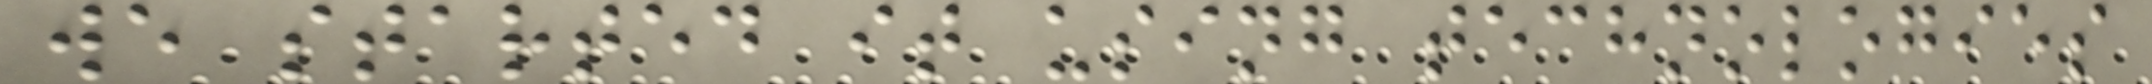we started it using technologies
